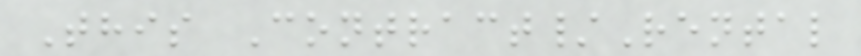This Contract/Rental
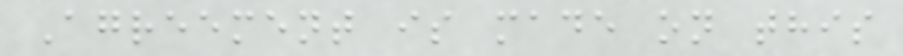Agreement is made on this
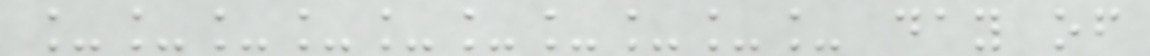__________ day of
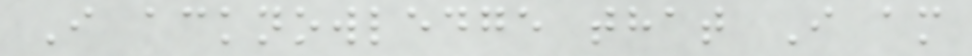I acknowledge that I am
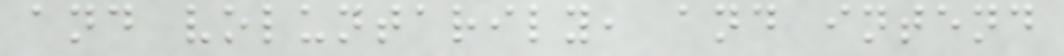and voluntarily, and intend
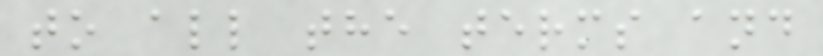to all the terms and
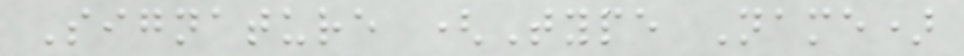Signature (Type Name)
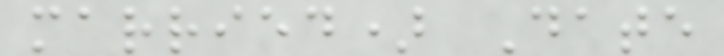married) Date
